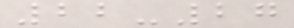22-27
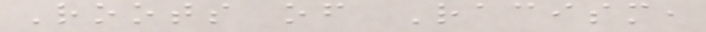Roots of Racism,
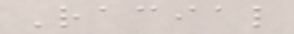Racial
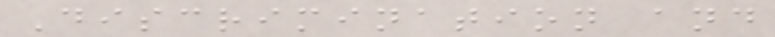Discrimination and
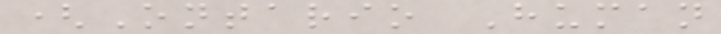(Ontario Human
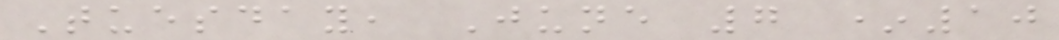Tuesday, June 7 *10
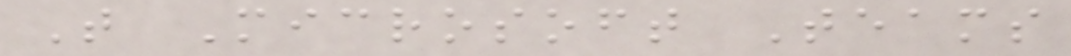T Microsoft Teams
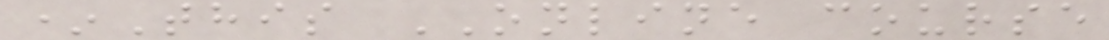*This ONLINE course
